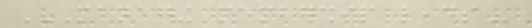MANAGING MEMBERSHIP LEADS
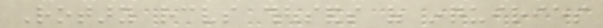Rotary receives thousands of inquiries
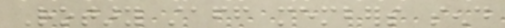Rotary staff members send
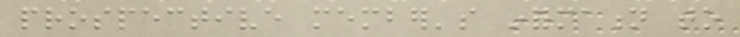prospective member's information to
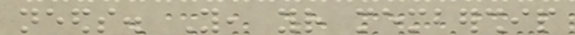needs. You, your membership
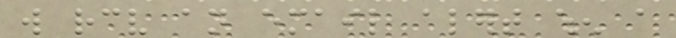will receive an email alert when a
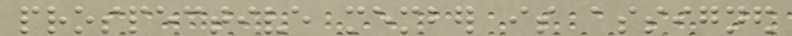prospective member is assigned
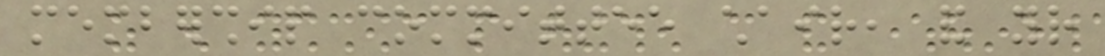membership committee chair, and your
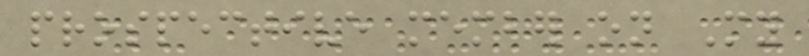prospective member on My
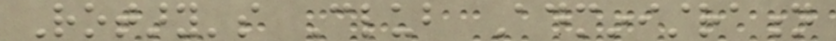Rotary's Club Administration
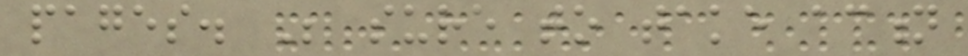pages. Be sure to take action
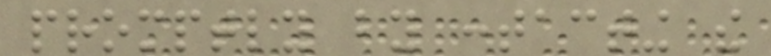promptly by contacting the
